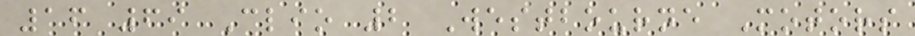16 69 Clio 2 Westbourne Motors
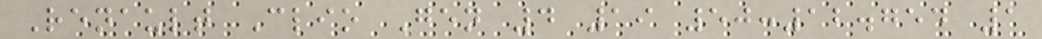Renault Clio Gen 4 19 50:12.754 1
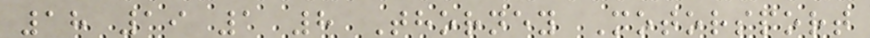18 19 1 8 Thorney Motorsport
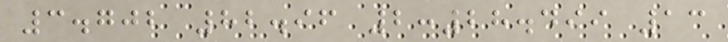3.702 82.96 2:28.499 13
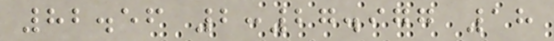82.56 2:27.977 18
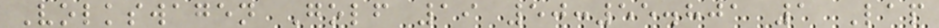Volkswagen Golf 19 50:55.801 1 Lap
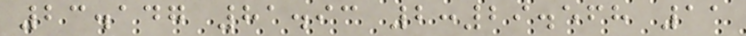23.147 81.93 2:29.568 11
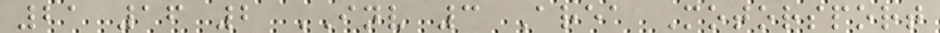21 16 2 INV 3 Area Motorsport
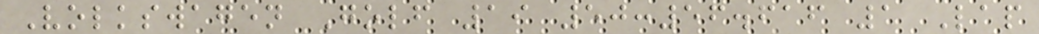Volkswagen Golf 19 50:56.616 1 Lap
